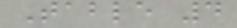Table 4
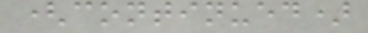(continued)
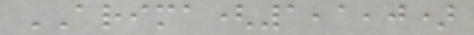ARIMA(1,1,0)
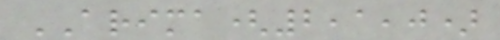ARIMA(2,1,0)
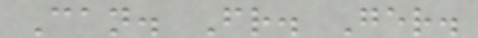Can. Fr. Ger.
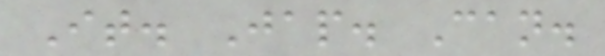It. Jap. Can.
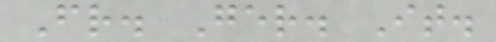Fr. Ger. It.
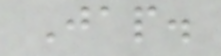Jap.
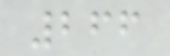266
